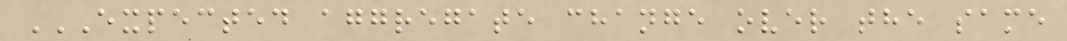EXPECTED AGGREGATE CHANGE OVER THE SAME
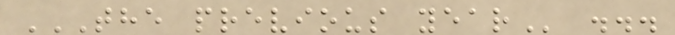THE PREVIOUS YEAR ...
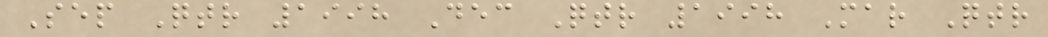Sep Qtr 1998 Dec Qtr 1998 Mar Qtr
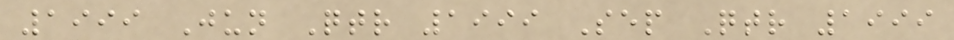1999 Jun Qtr 1999 Sep Qtr 1999
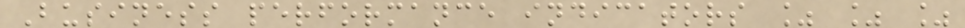Business performance indicators % % %
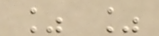% %
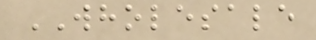WHOLESALE
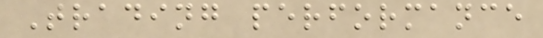Trading performance
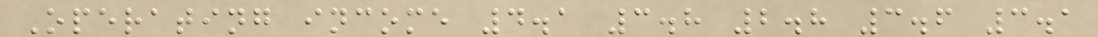Operating income 4.1 3.8 2.8 3.6 3.1
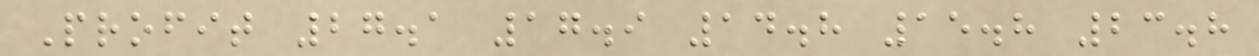Profit 27.1 17.9 14.8 15.8 23.8
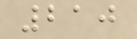210
